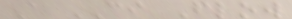A CI Flow
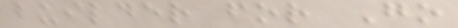builder for Go
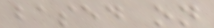based on
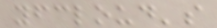yfcloud's
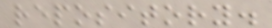repository.
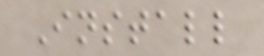Install
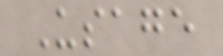Usage
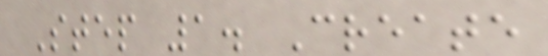Step 1. Create
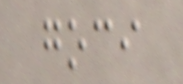goci
